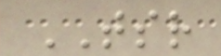TSR
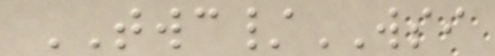TWC/WSI
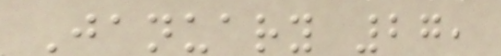January 27,
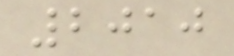2010
